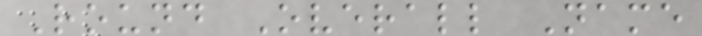Round Overall Name
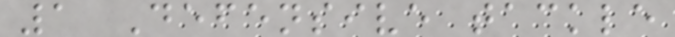1 Defensive tackle
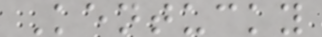Kentucky
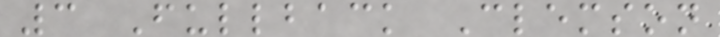3 Fullback Clemson
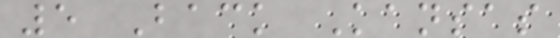5 Back Kansas
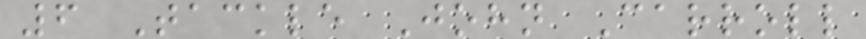6 Tackle John Carroll
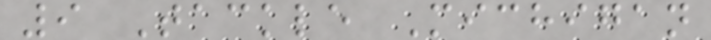9 Tackle Michigan
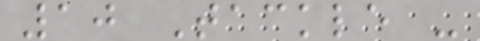10 Tackle -
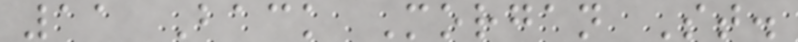11 Back Morgan St.
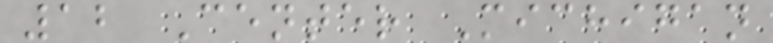12 Center Michigan
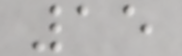15
